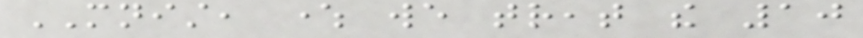MNIST, where we treat the 10
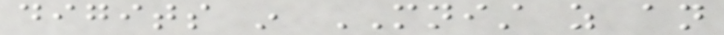digits in MNIST as an
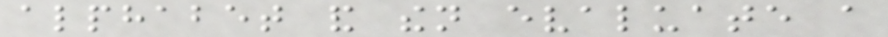alphabet and then evaluate a
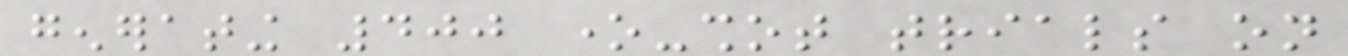generating 400 one-shot trials on
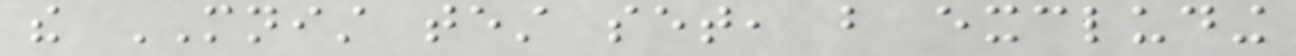the MNIST test set, but excluding
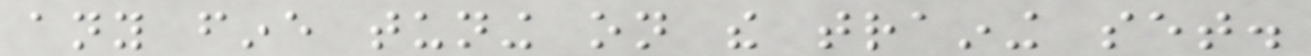any fine tuning on the training set.
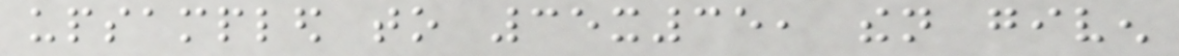upsampled to 35x35, then given
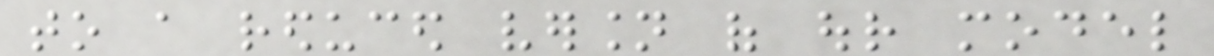to a reduced version of our model
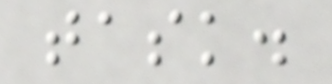task.
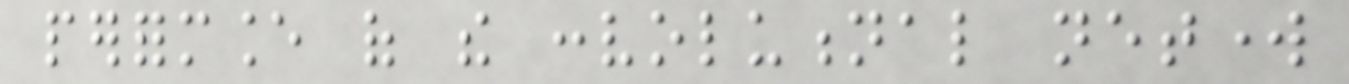performance of the convolutional network
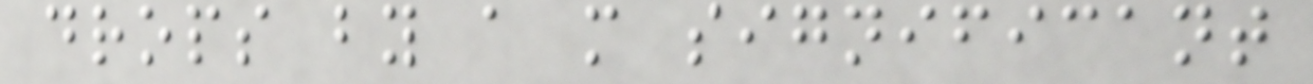drops by a more significant
